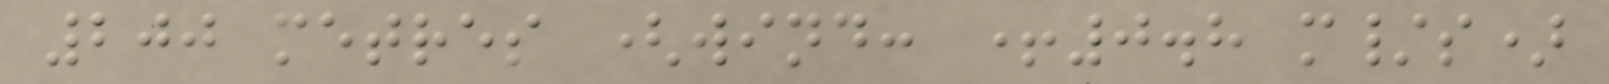200 metres (wind: +0.8 m/s)
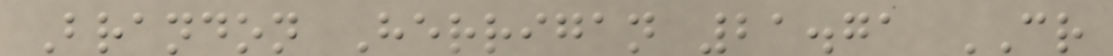Brandon Herrigan 21.71 CR
